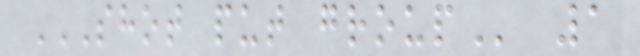SHOT PUT GROUP 1
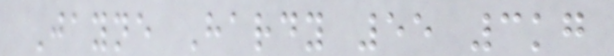Jayne Hardy 55 3kg
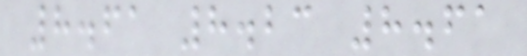8.61 8.23 8.61
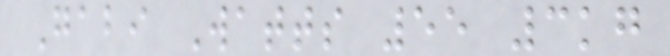Gabi Watts 55 3kg
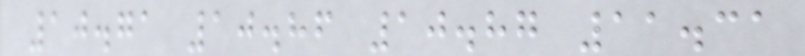10.71 10.86 10.87 11.31
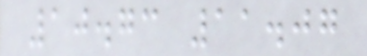10.73 11.07
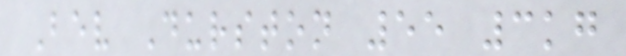Bev Durston 55 3kg
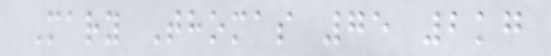Mary Thomas 75 2kg
